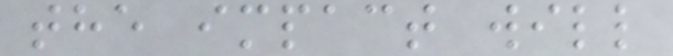the impact will
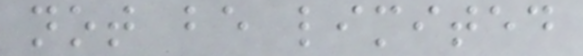not be limited
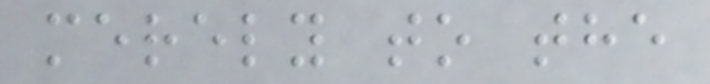merely to the
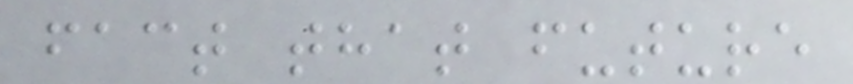fact that future
